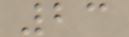23
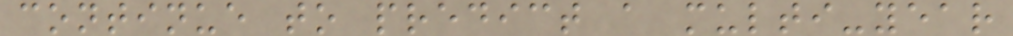continue to predict a multi-year
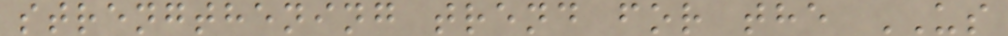strengthening trend for the US
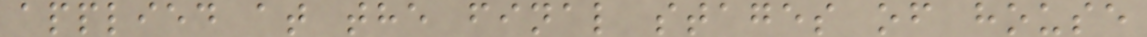applied at the final stages of house
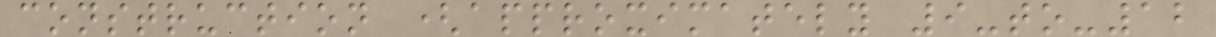construction (approximately 9-to-12
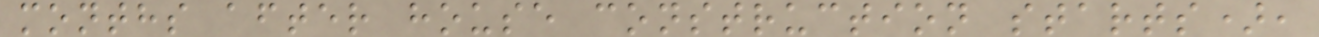months after house construction starts),
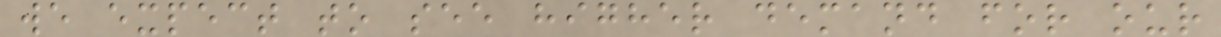we expect to see higher demand for our
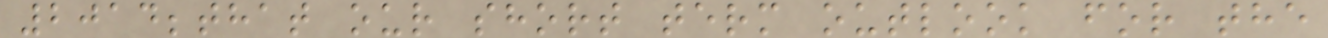2014;that our short term outlook for the
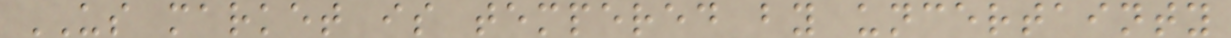US market is tempered by uncertainty
